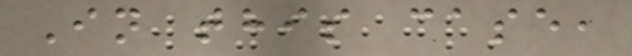In this case,
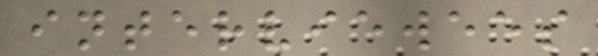interviewees
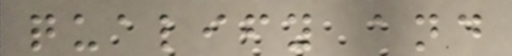qualify and
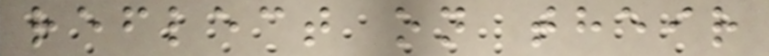reflect on their
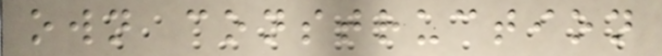own construction
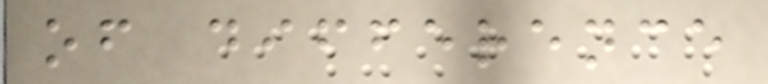of difference
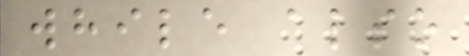while also
